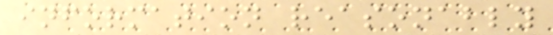information reasonably
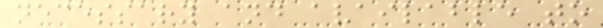necessary and available to
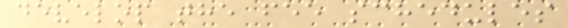develop the fee schedules
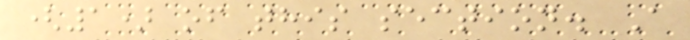(1) of this section. A
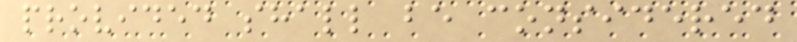provided shall be considered
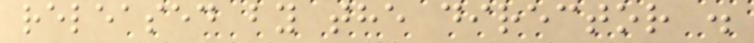released by the director .
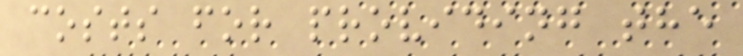costs for providing the
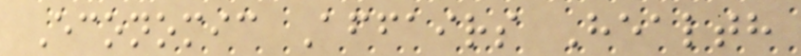Economic Affairs Health
